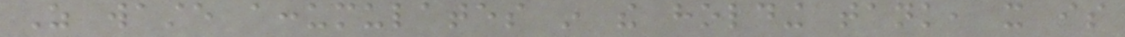As waste accumulates in the holding tank, it is
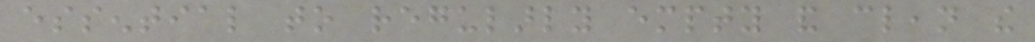essential to regularly empty and clean the
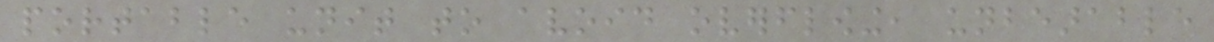portable unit to avoid overflowing, unbearable
